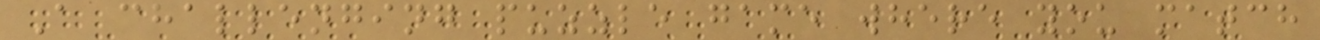A challenging puzzle game where you match
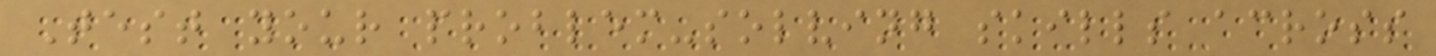Test your problem-solving skills across
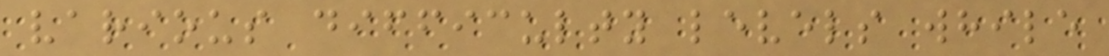various difficulty levels while
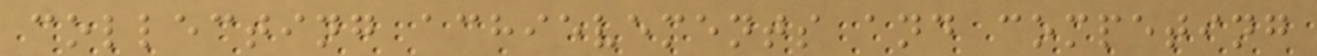collecting achievements and competing
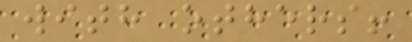with others!
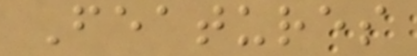Features
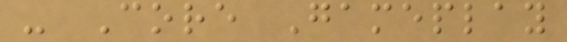- Core Gameplay
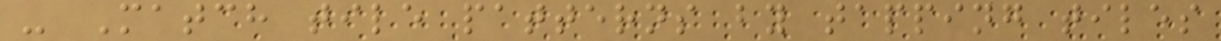- Match tile patterns by tapping tiles
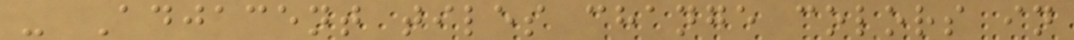- Adjacent tiles change colors in
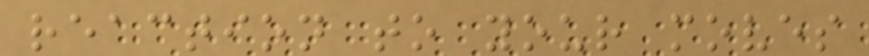reaction to your moves
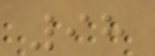98
